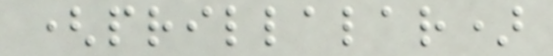(prillalar)
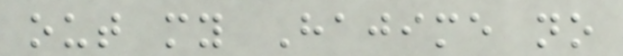out my Hajime no
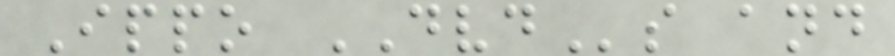Ippo DVDs and
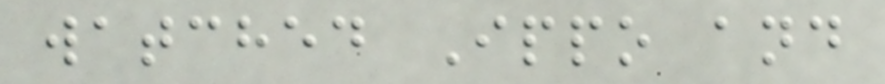watched Ippo and
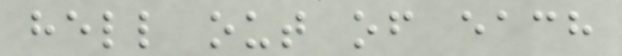hell out of each
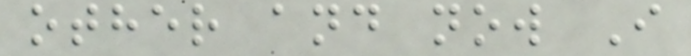other and now I
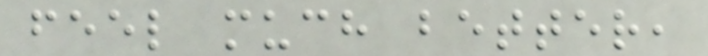feel much better,
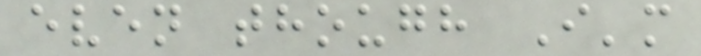even though I'm
